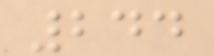244
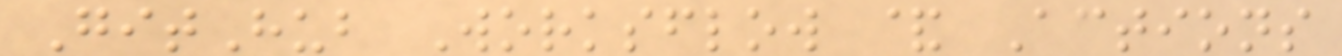GitHub Worksflow & Actions
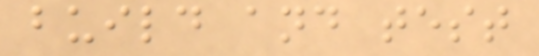build and test
